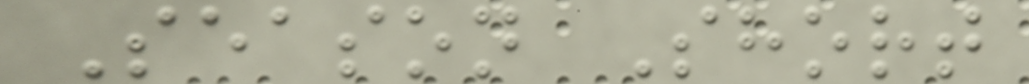Season Short
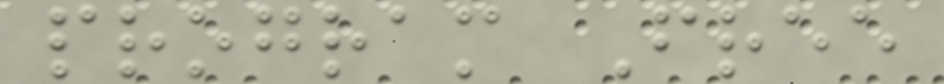program Free
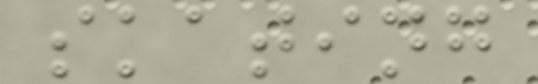skating
